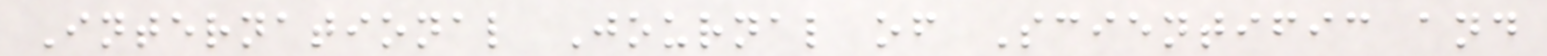International Journal of Scientific and
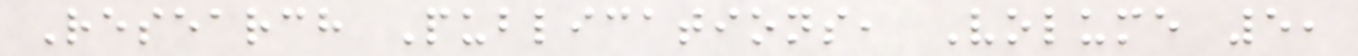Research Publications, Volume 5,
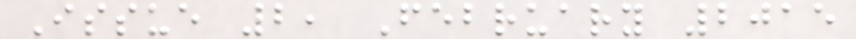Issue 2, February 2015
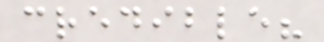credible?
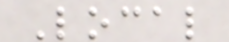Local
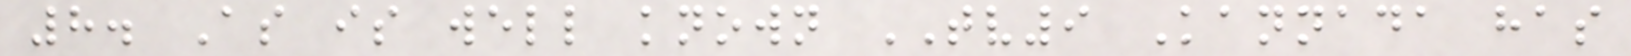8. As is well known TV9 Kannada has
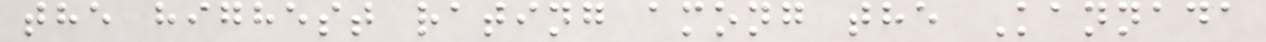the highest rating among the Kannada
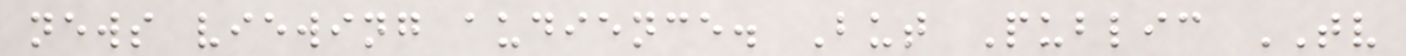news viewing audience. But Public TV
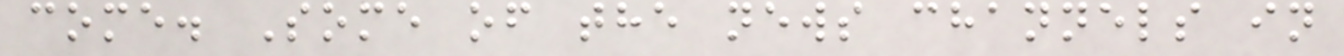come. Some of the news channels in
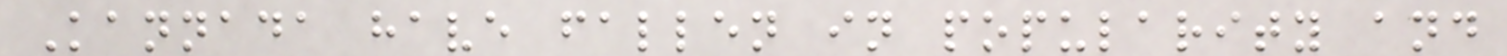Kannada have fallen in popularity and
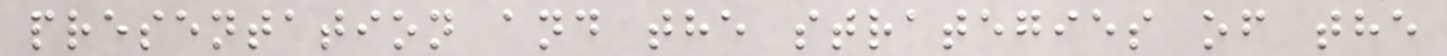presentation and the strategies of the
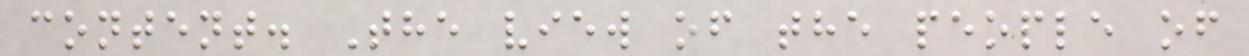content. The view of the people of
